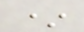*
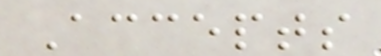Accepts
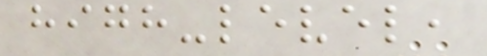high-level,
